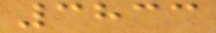3833
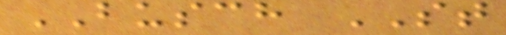BUSCH ST
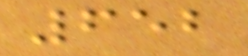652
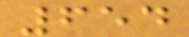654
